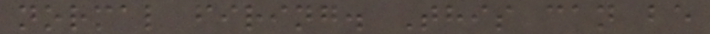normal firing. This can be
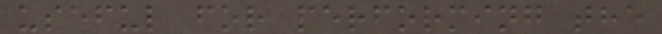useful for performing the
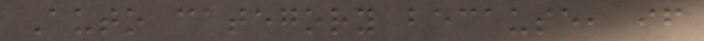Auto category because, if
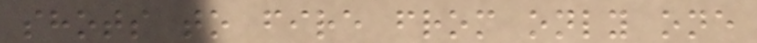shots to fire from only one
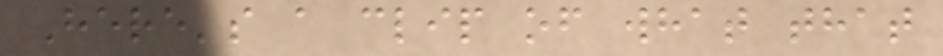Here's a clip of what that
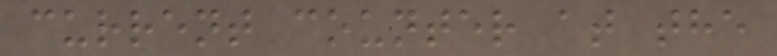current counter at the
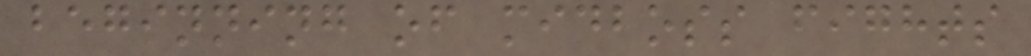beginning of midboss fights
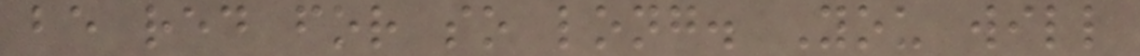be red for so long. You will
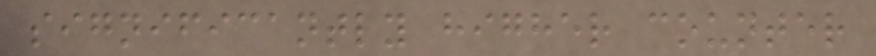significantly higher counter
